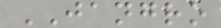JANGRO
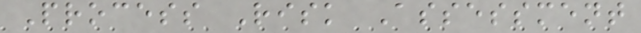Process Risk Assessment
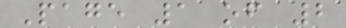Page 1 of 2
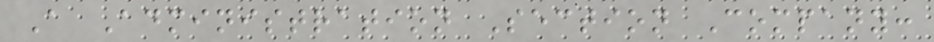A Administration Section Company:
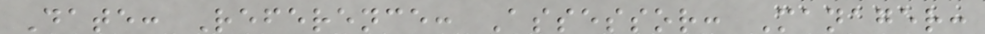Date: Reference: Assessor: Manager:
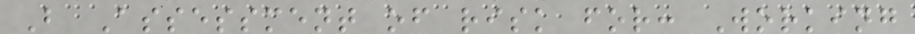B Assessment of risk for: Working
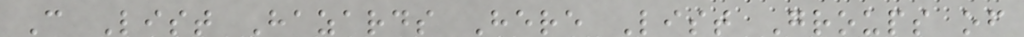C List Hazards Here List Groups of
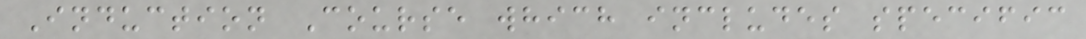Induction Course which includes specific
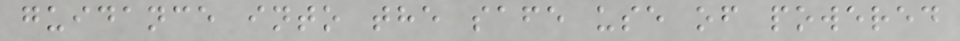guidance into the safe use of powered
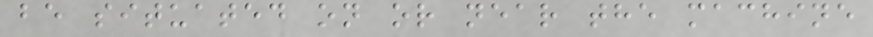be situated on or near the machine
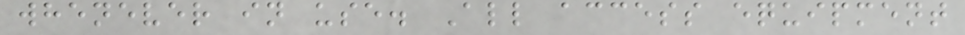whenever in use. All access equipment
